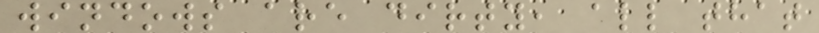windows are dirty, all that
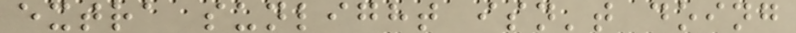extra sunlight isn't doing
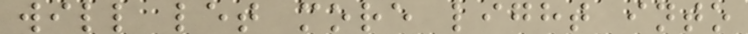will let more light into
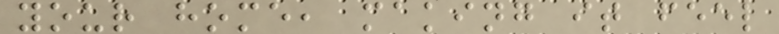your home, making it feel
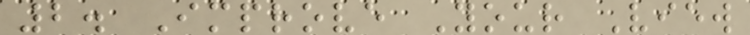2. Improve Your View
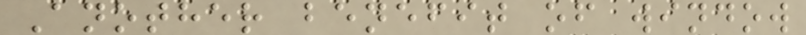Another benefit of window
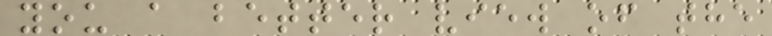you a better view of the
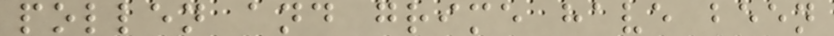pollen and grime have been
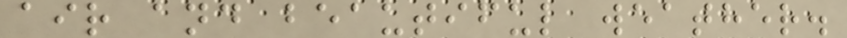air and beautiful weather.
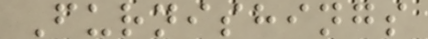Furnishings
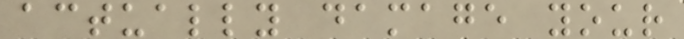actually damage your
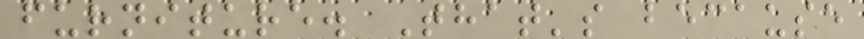furniture. That's because
